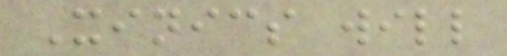Xinics will
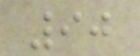90
